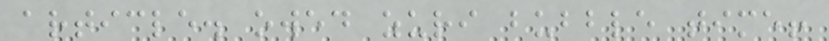article. owed zuri bubble time!
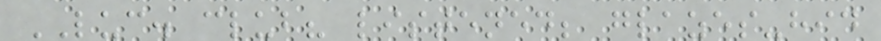LUC. club? listened; glazes-hid
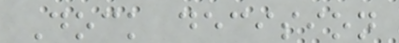Dock decision
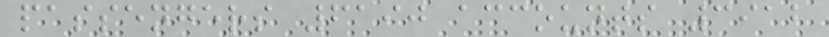passengers 6190 accounts 3912
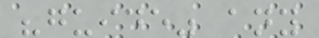"guide" any
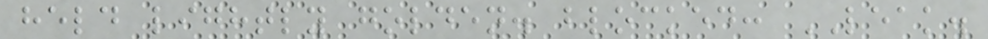held lightly golden. blocked: LEAK.
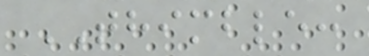THIMBLE:
